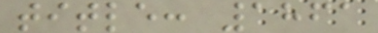title: 1861
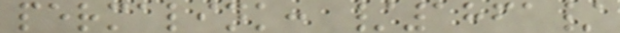permalink: /1861/
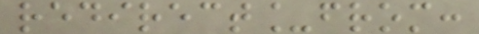redirect_from:
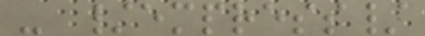- /empress/
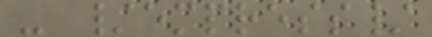- /empress/
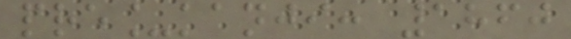pre_kanji: 1860
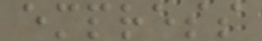empress
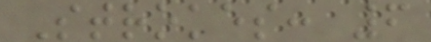Strokes: 6
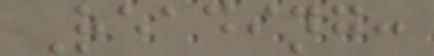Reading:
